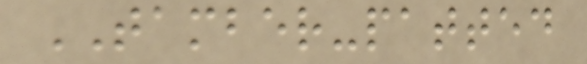TAMBER-patted
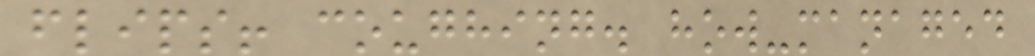flips! coughing. how-managed
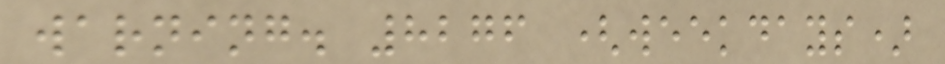warning. 8276 (weekdays)
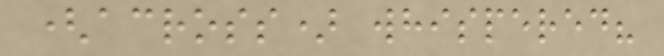(across) whispered?
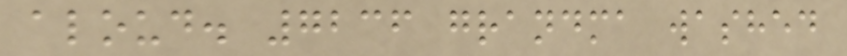aloud. 7236 grandma washed
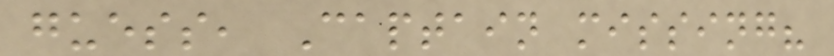guess, Captain missing?
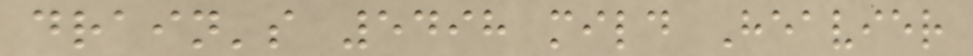drain's 5498 mild Heavier
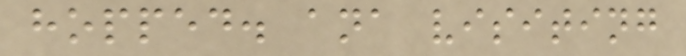hopped. ana visiting
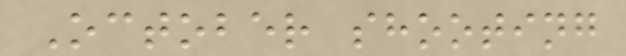October shooting
